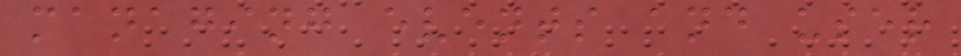managing events and user
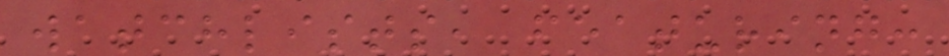watchlists, featuring:
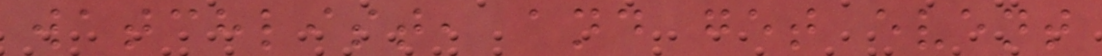watchlist, and get event
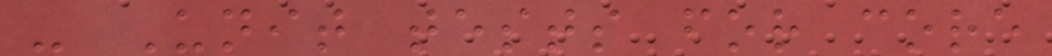- Unit tests for core
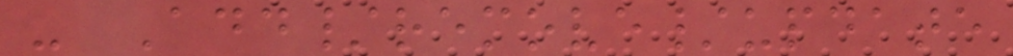- Add/remove/update
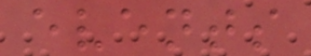events
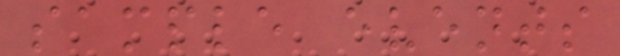sample events
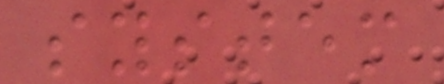system
